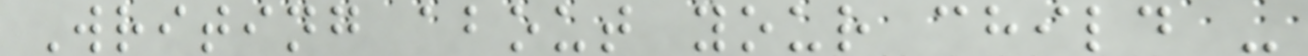Writing about your child -
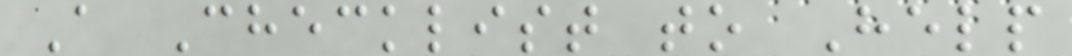A Checklist to Help
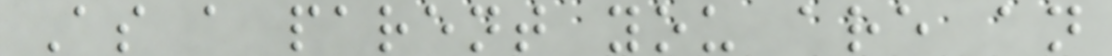As a parent you are an
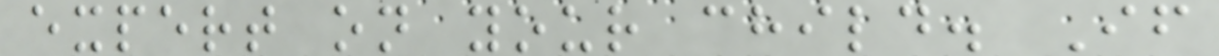expert on your child. If
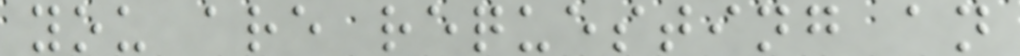you are requesting an
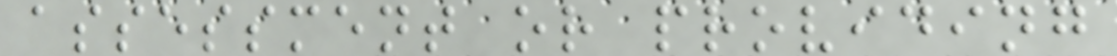assessment or providing
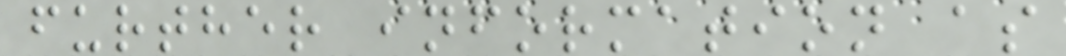further information as
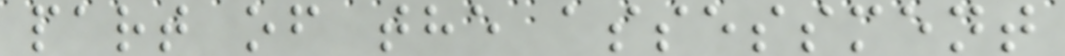part of the assessment
